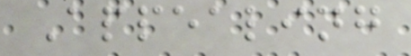Appealing
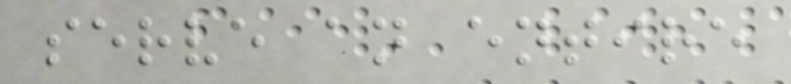serve an entire
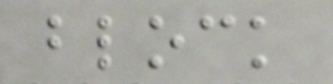block
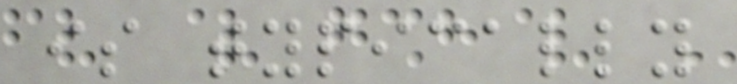is typically
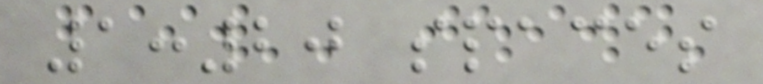1:20 spaces
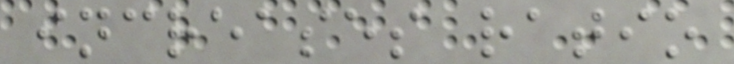increases ratio
